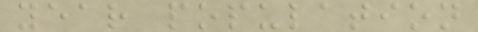year population
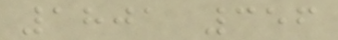1801 356
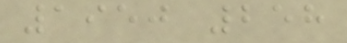1950 258
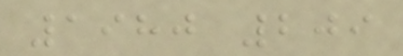1980 209
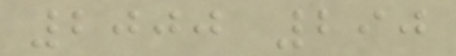2000 290
